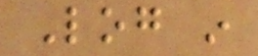Log in
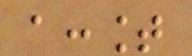account
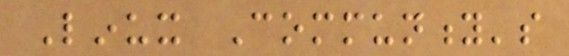Linux Community's
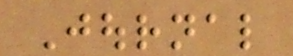Journal
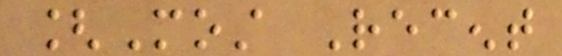[Most Recent
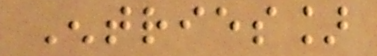Entries]
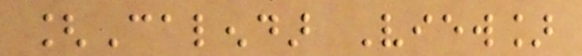[Calendar View]
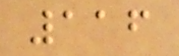116
